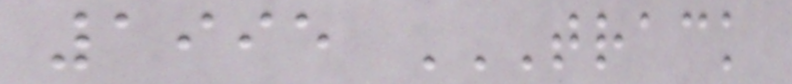1995 TRACK
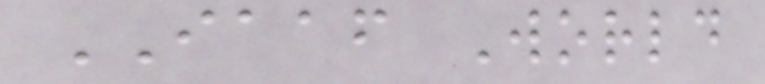IAAF World
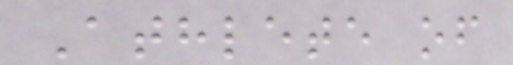Athlete of
